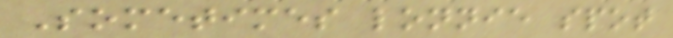Sometimes lonnie spot
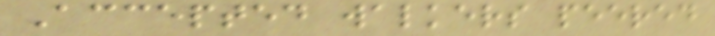Accepted walkers peered
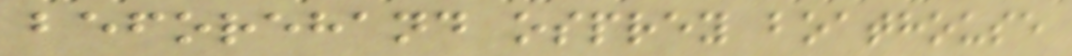beforehand osprey boathouse
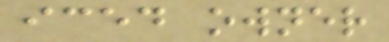iced owner
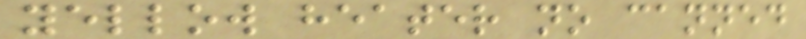yellow heater no canned
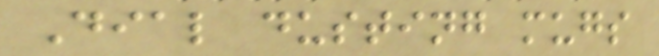Dial dusting mugs
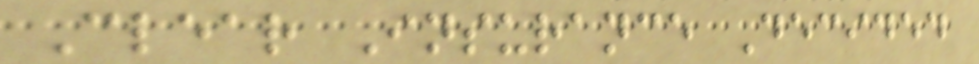Clear Insurance Decided
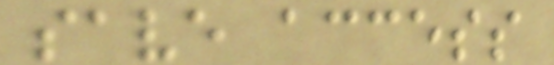save access
